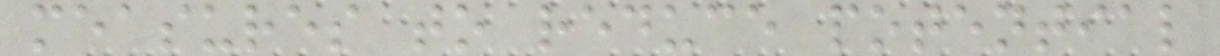measures to reduce potential
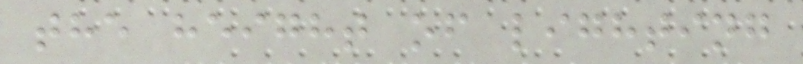the height of lighting
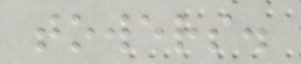towers.
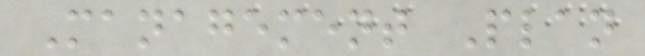Management Plan
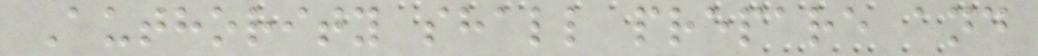Authority shall prepare and
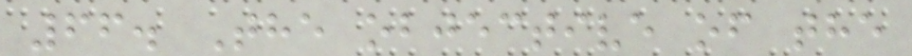66. The objective of the
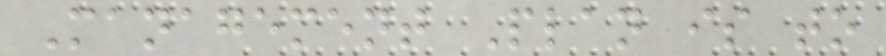Management Plan is to
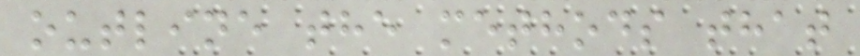outline the methods that
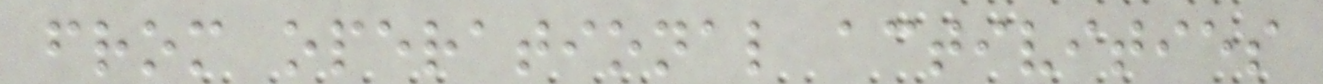from operational activities
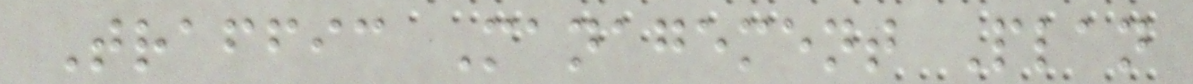Traffic Management Plan
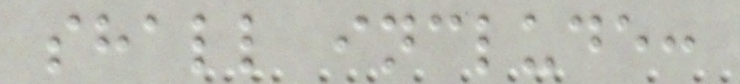shall include:
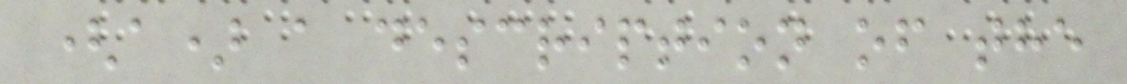(a) a description of the
